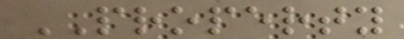PROPERTY
